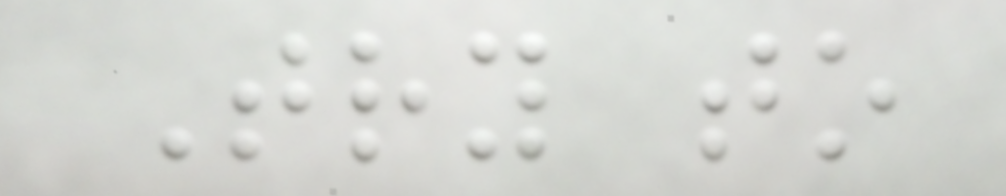Try to
